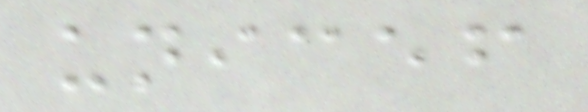unicef
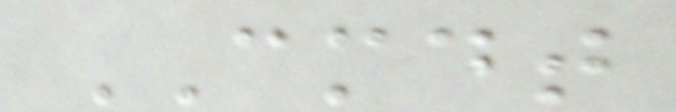CMDT
